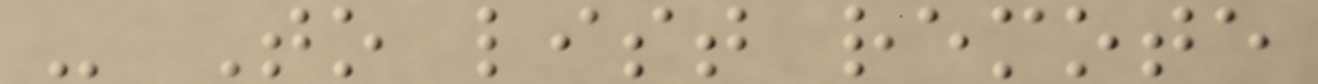- To list remote
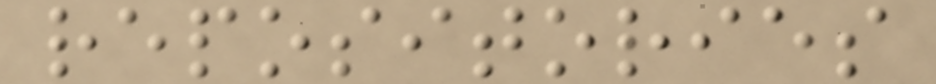repositories
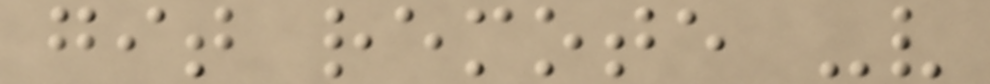git remote -v
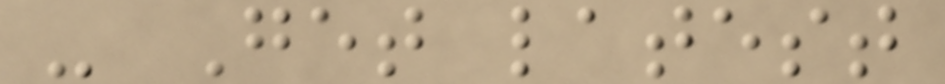- Get latest
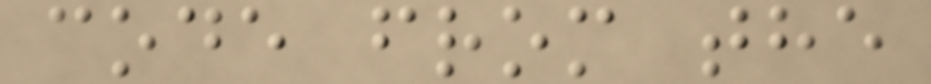code from the
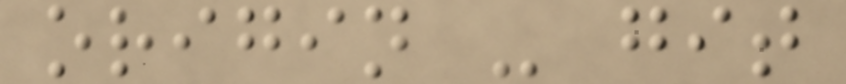origin - git
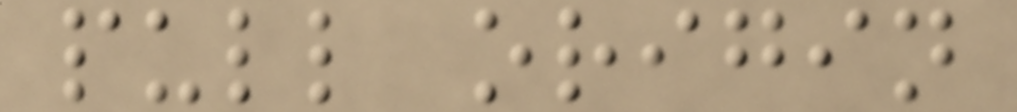pull origin
